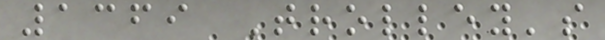1369 Trolley's
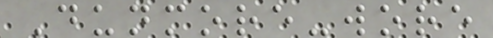Dunmore-wore
